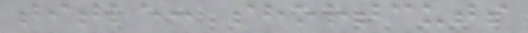title: shortcuts
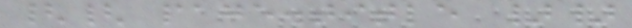{{ page.title }}
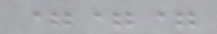===
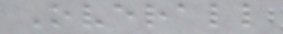Overall
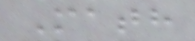Math
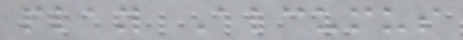play Alcumus
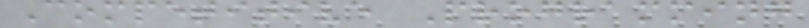Competitive Programming
